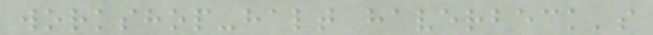workshop-halt haverbeck's
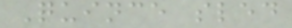Quince sled
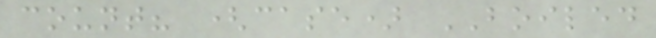count? (case) BOILED
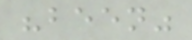"been"
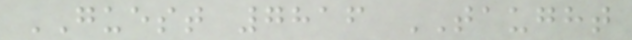GUEST 7816 TAUGHT
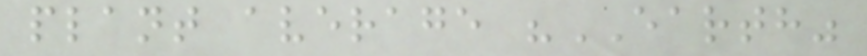plant average "EARTH"
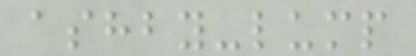ashby-lump
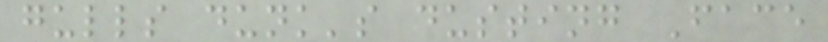gulls dunk's dusting Face
